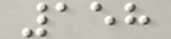158
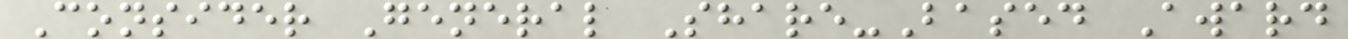Consider General Share-Based Award
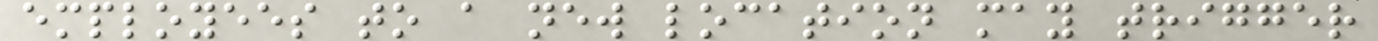employees to a new location may trigger
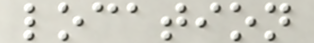location
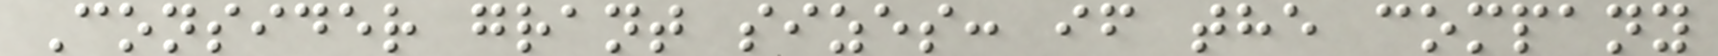Consider grant sizes: if the company
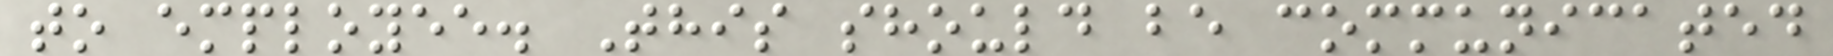to employee. This should be communicated
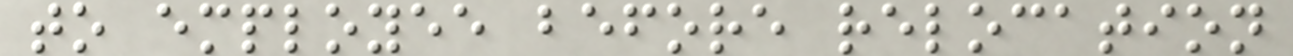to employee before relocation
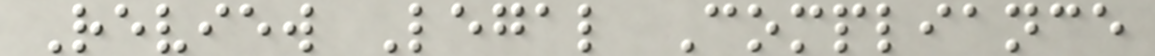Review Legal Compliance
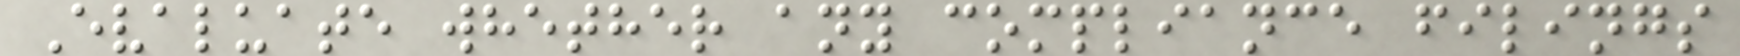Evaluate whether any compliance filings
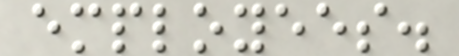employees.
